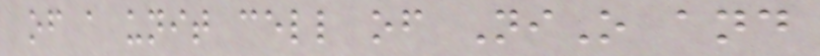of a unit cell of NiO and
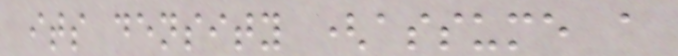its density (assume a
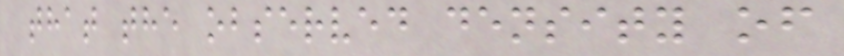that the observed density of
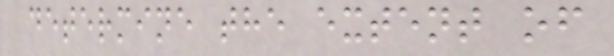determine the extent of
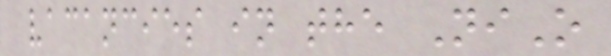vacancies in the NiO
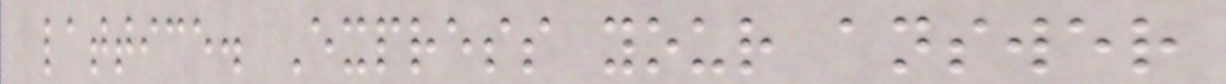lattice. Express your answer
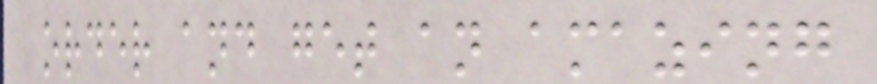order and get an amazing
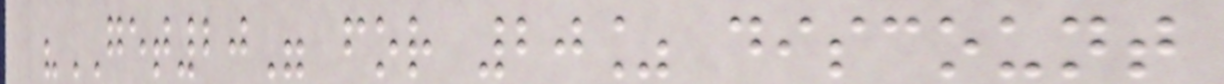"GET20" for 20% discount
